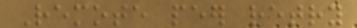Remote peer retry
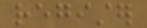register
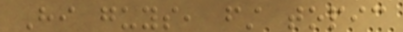Hi guys, first topic
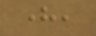here,
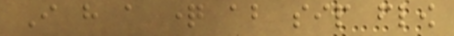I have a question about sip flow
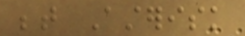between Asterisk
